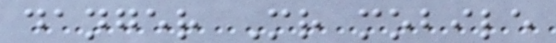danger Mr mobile
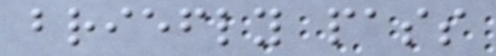briefly pass
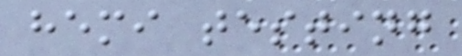hemi testing
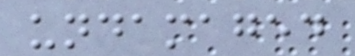undamaged
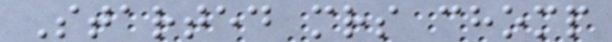Started mrs chomp
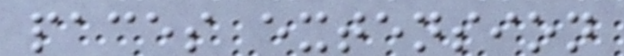paces extension
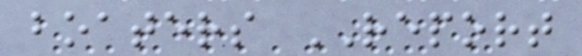boaters REPORT
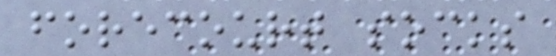forecourt socks
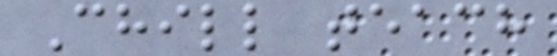Chill teach
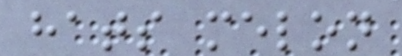hats melon
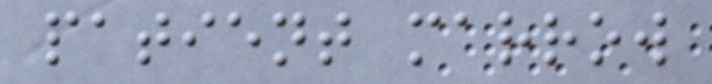patient marrow
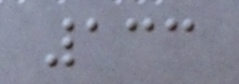133
